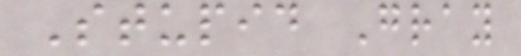Stupid Gray
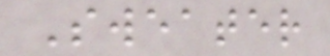Sweater
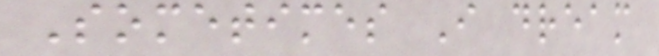Sometimes I dream
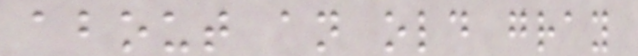about an old gray
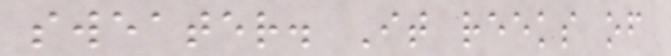sweater. It reeks of
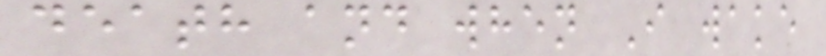death and when I wake
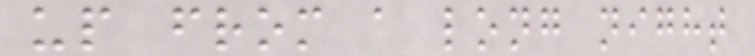up from a long night
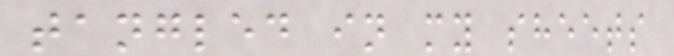tangled in my sheets
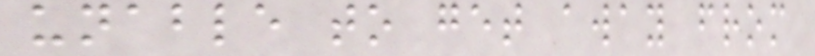unable to get away from
